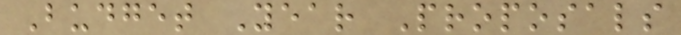Budget Year Proposals
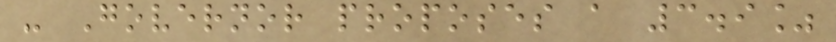- Governor proposes a 3.9%
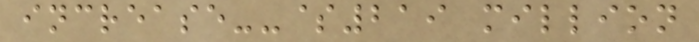increase--$219 million
